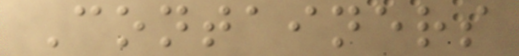Containers
